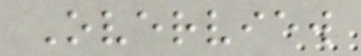Overview
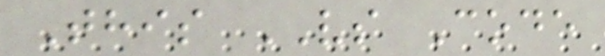This VS Code
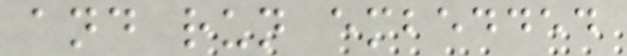and run embedded
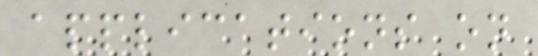applications on
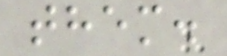them.
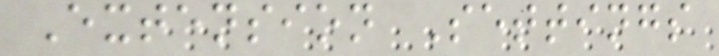Extension Settings
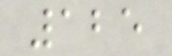125
